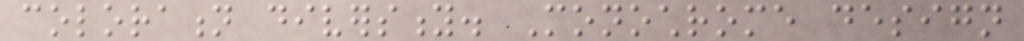coloration diversity. Monochrome design
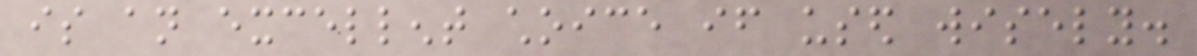is an excellent choice if used wisely.
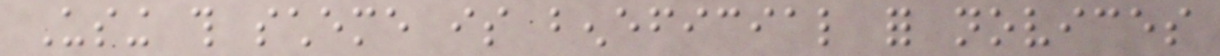Using this scheme is beneficial for novices
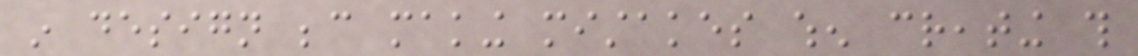in design because making mistakes when creating this
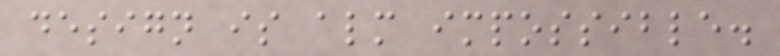design is almost impossible.
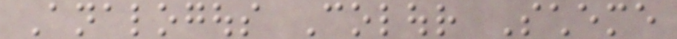Analogous Colour Scheme
